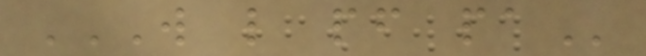W L PF PA
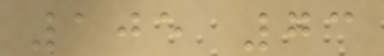105 73
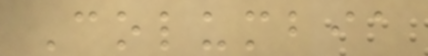Columbia
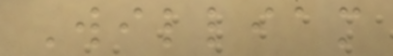William
